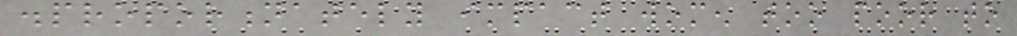disproportionately impact women too poor to
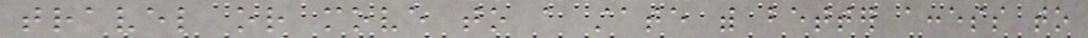travel or move to a state with better access to
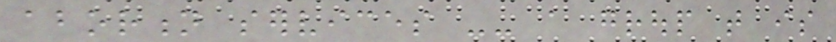abortion services -- a group that is
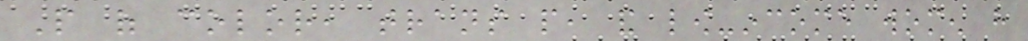People of color, trans people, and low-income women have
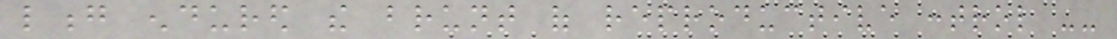long endured the brunt of reproductive control --
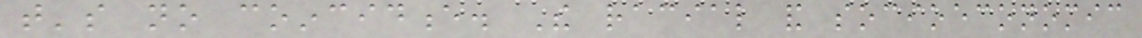that's no coincidence. The racial and socioeconomic
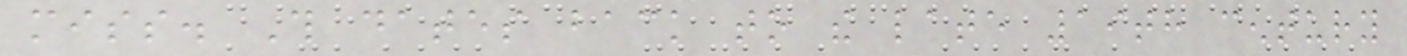miss. This dates back to the late 19th century
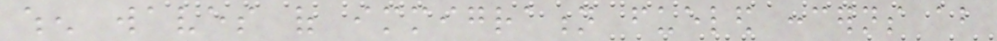when waves of immigration fueled concerns about
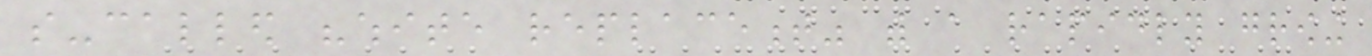so-called "white replacement" with a rapidly growing
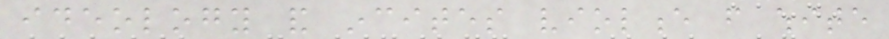ideology and incites violence from white
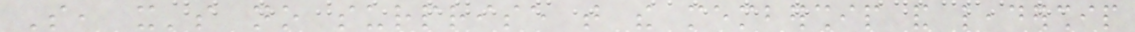So, it's no surprise that the membership and leadership
